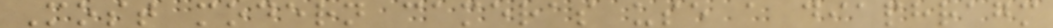Most modern cameras use a diaphragm
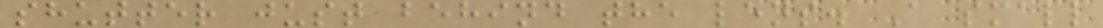shutter just behind the lens. A small
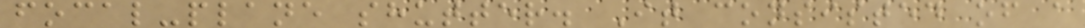focal-plane shutter. It consisted of a
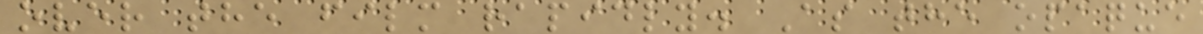over the film rapidly. As the opaque
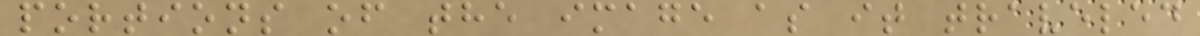portions of the image as it traveled
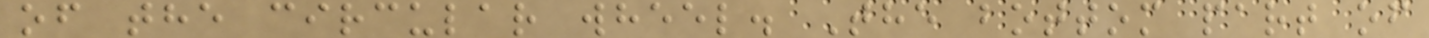of the circular wheel. The bottom part of
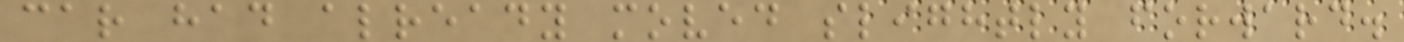car had already moved slightly forward.
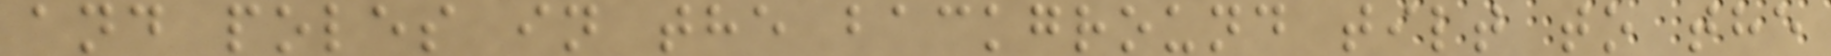and poles in the background tilt to the
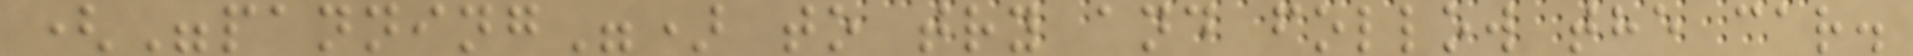("panning") to try and follow the car.
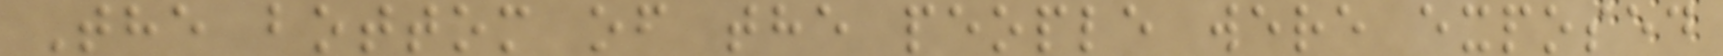The bottom of the people were exposed
